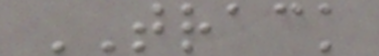TRACK
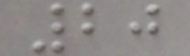20
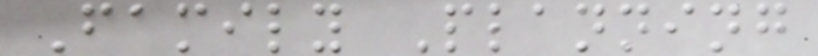Family Planning
